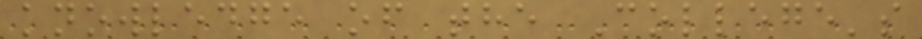knowledge of the College's
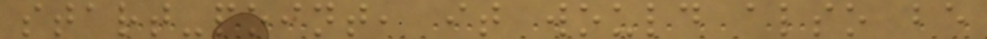start-point, it would also be
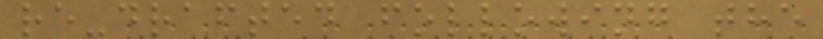re-drafted following the
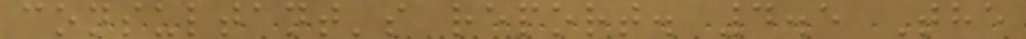consultant's report. 4.5 The
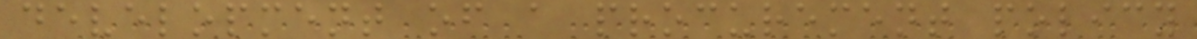development of a procurement policy
